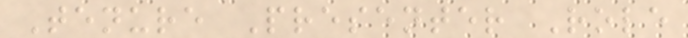Tenure Presenter Role
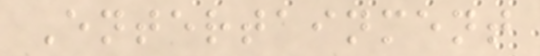Entertainment
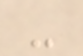-
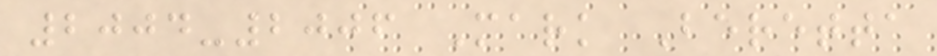2004-2006 Mark Beretta
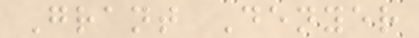Grant Denyer
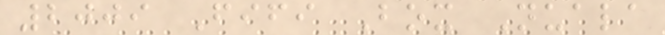2009 Fifi Box Nuala
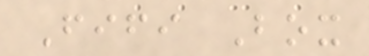Fifi Box
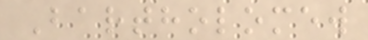Bartholomew
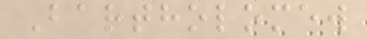Bartholomew
